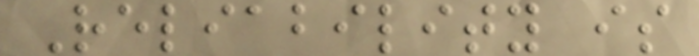Reliability is
